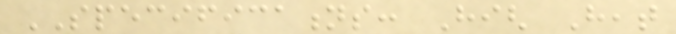SPECIFICATIONS: High Heat
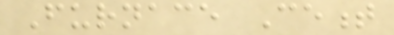Furnace Cement
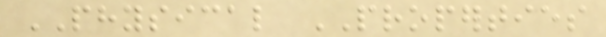PHYSICAL PROPERTIES
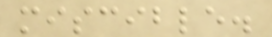miscible.
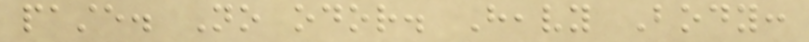paste. No odor. Heavy Body:
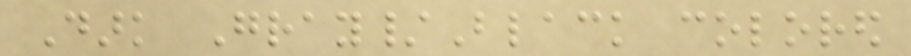Dark Gray/Black colored
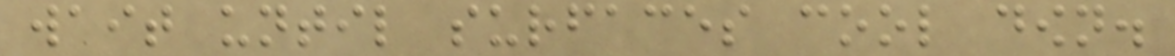wait until surfaces cool down.
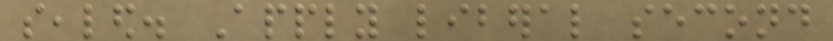sealed. Apply liberal second
